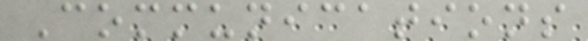Communications
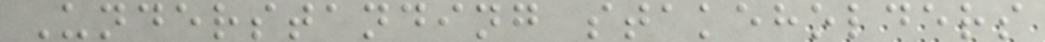Understanding stakeholders
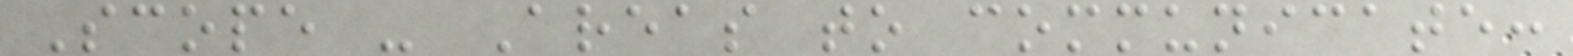Scope - Areas to communicate:
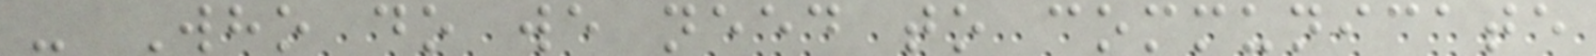- Who do we need to communicate
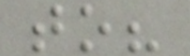to?
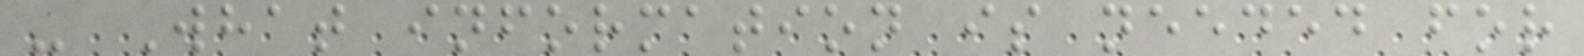- What information is needed for
